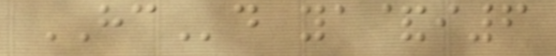HCd ya&i6
